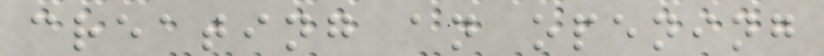creating an opening
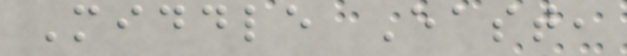Middle East,
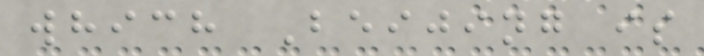which Beijing is
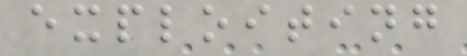exploiting
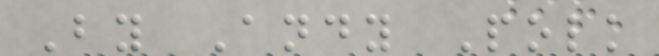By Andy Polk
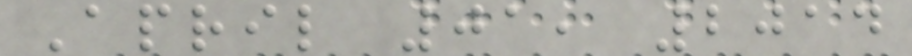April 01, 2014
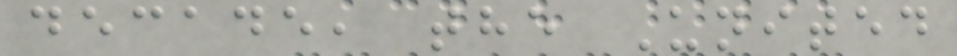decade, the United
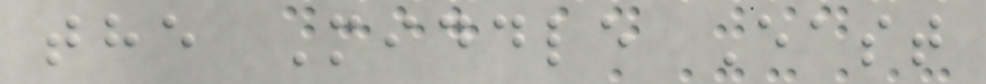the Middle East
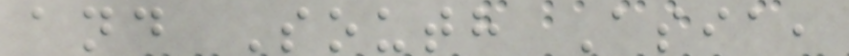and South Asia,
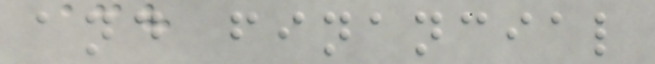and financial
